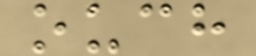ouch
